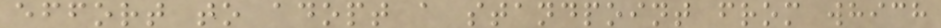effort to adopt a standpoint from which
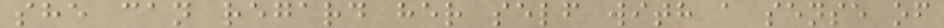she can regard her self with a sense of
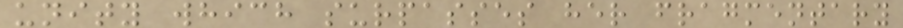unity which surpasses her fragmentary
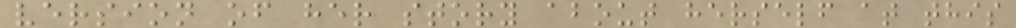version of her story about herself at this
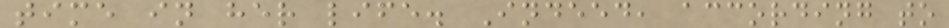time in her life. Indeed, according to
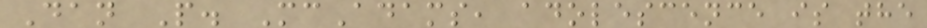Dan P. McAdams, adolescence is the
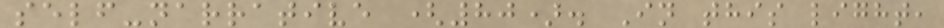self-narrative (80). In this light,
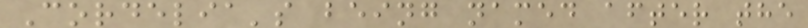Cordelia's being named after the
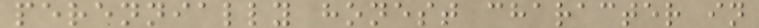perennially honest character in
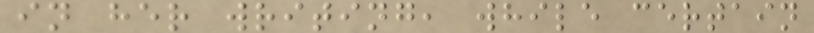in her writing, while certain
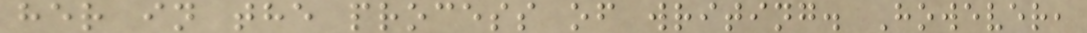her in the process of writing. However,
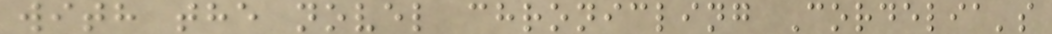with the novel chronicling Cordelia's
